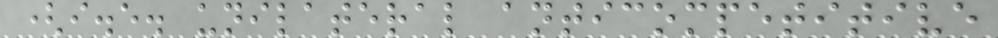(i.e. unilateral anticompetitive
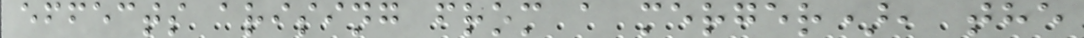effects arising from a merger), the
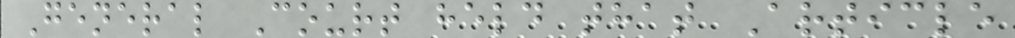General Court held that Article
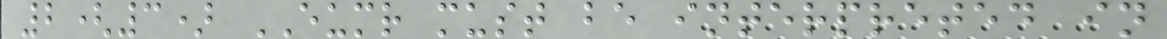2(3) EUMR must be interpreted in
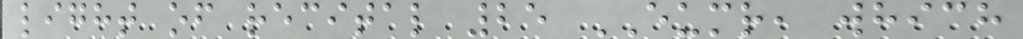light of recital 25 EUMR, which
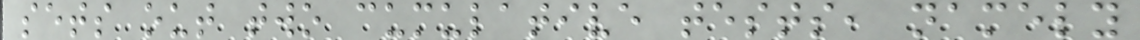sets out two cumulative tests, namely
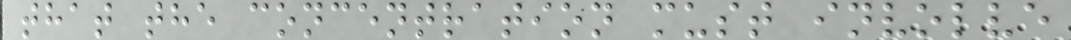that the concentration must involve
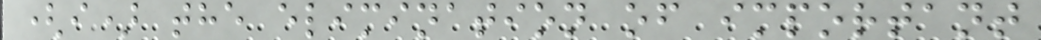(i) the elimination of important
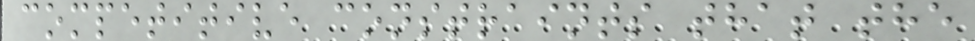competitive constraints that the
